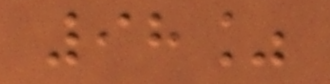98%
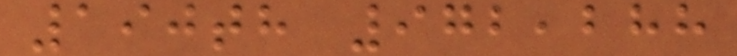190th 972,288
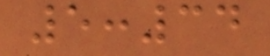5:34
